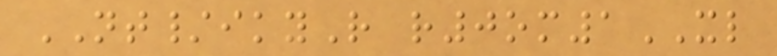NT/ikyR r0om1XL
